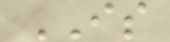IS
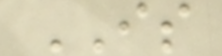IS
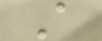A
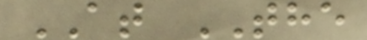AT THE
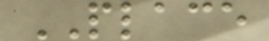PLACE
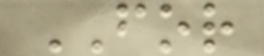FOR
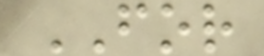FOR
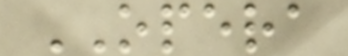OPERA
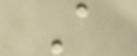A
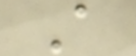A
